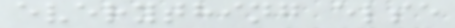everything else
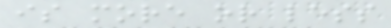is more or less
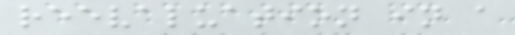reevaluation in a
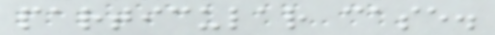particular case.
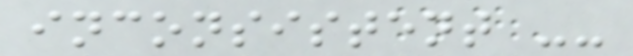inconsistent --
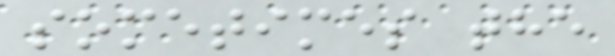sometimes the
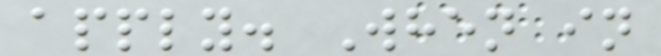apply. When in
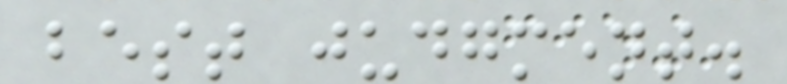best judgment.
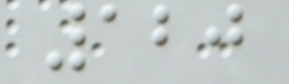120
